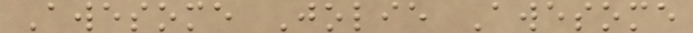Awesome Jolie Awesome
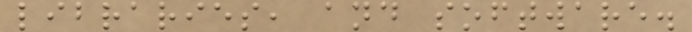libraries, and software.
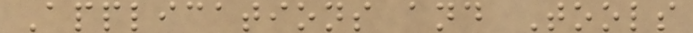Applications and Tools
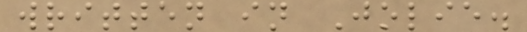written in Jolie.
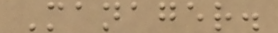Manager.
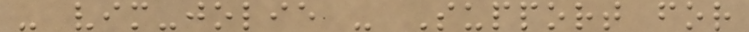- vim-jolie - Support for
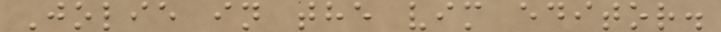Jolie in the vim editor.
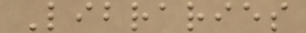Libraries
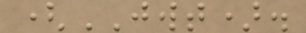(JWT).
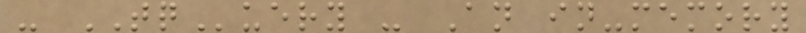- TQuery - An in-memory
